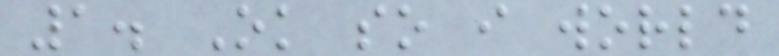1. Ok so i world
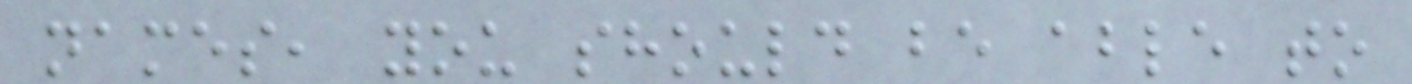names, you should be able to
